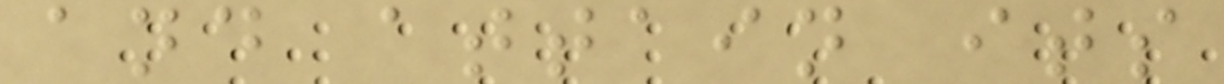and attain its
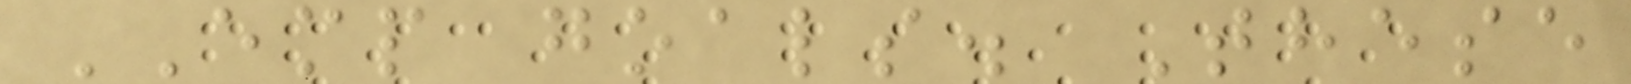EMP goals. These
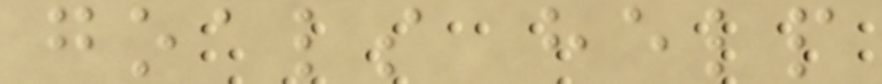goals help
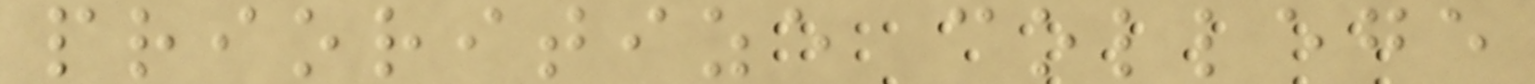prioritize college
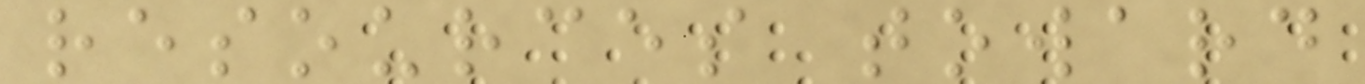resources toward
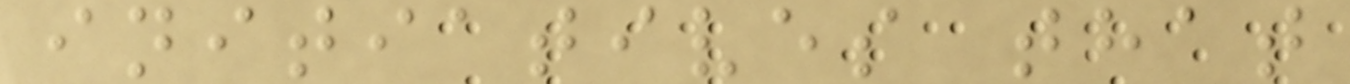initiatives that
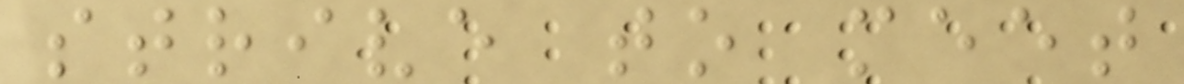strive to meet
